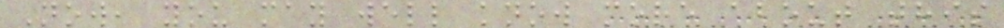Now, you may well know more about this
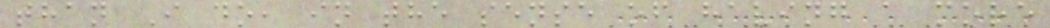than I do, in the sense of having a more
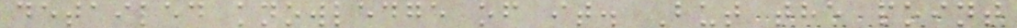detailed knowledge of it. But the point
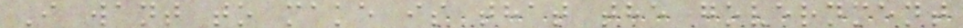I want to make is that the government
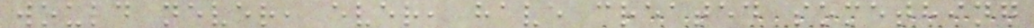would never, ever, have created something
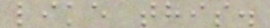like this.
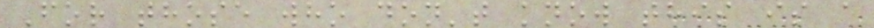For those who don't know this is a
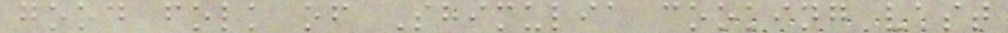good folk of Shimulia cooking vast
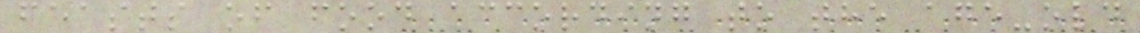feasts of food according to the age-old
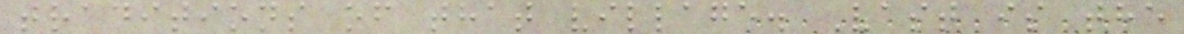traditions of that village. Vast is the
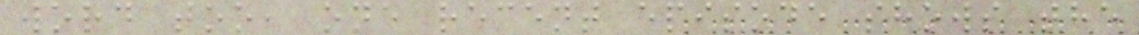word too, one recent episode shows the
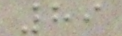89
